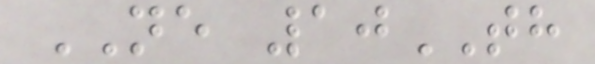NE 10TH
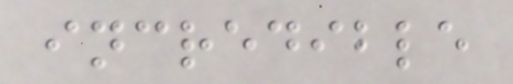incredible
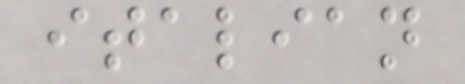italian
